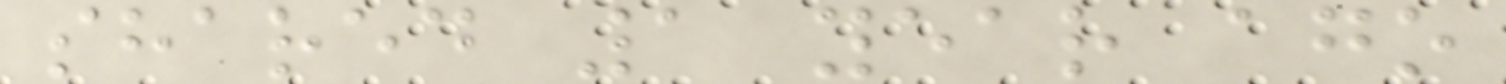shared 1 year ago
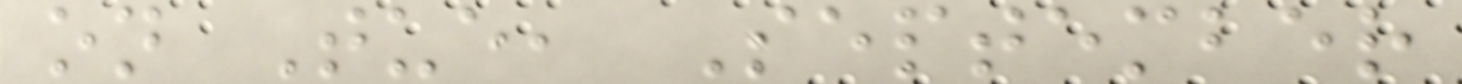on Tue, September
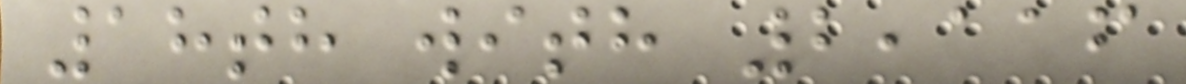18th with 2,116
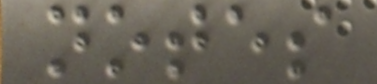notes
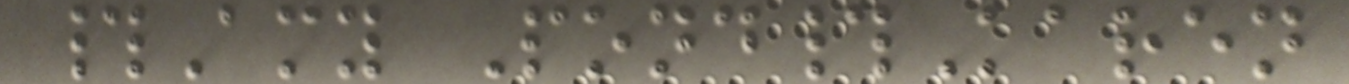#Amy Pond#Karen
